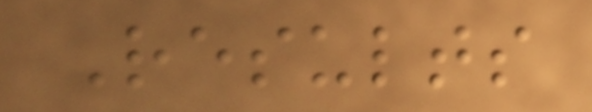Results
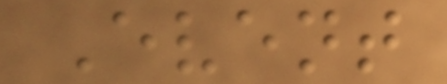Event
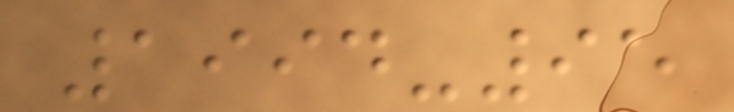1994-95
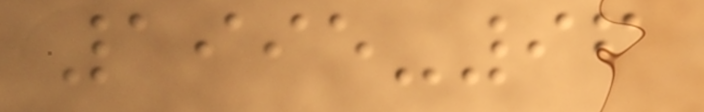1995-96
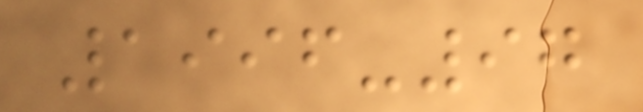1996-97
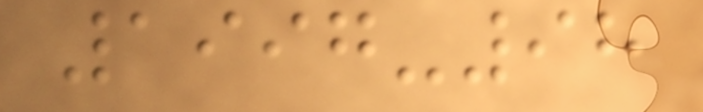1997-98
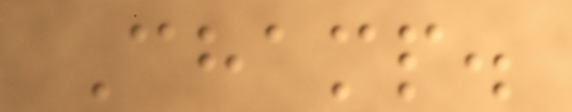Champ.
